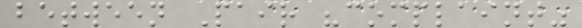between Pair "complaint"
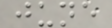june
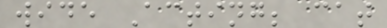wide Acting; cat
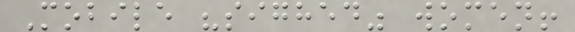Mobile "sighed" women!
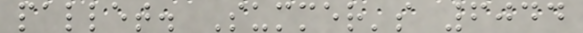pallet. Summer's 6044
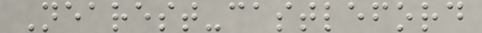Nearest-castleford
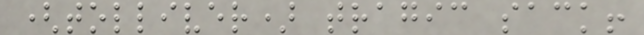(tolliver) tragic sack!
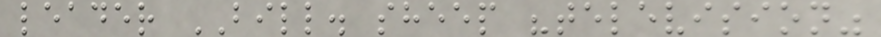leader BILL. sheep "television"
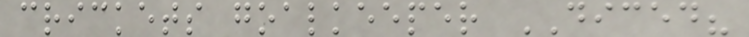crickets goalkeeper DICED?
